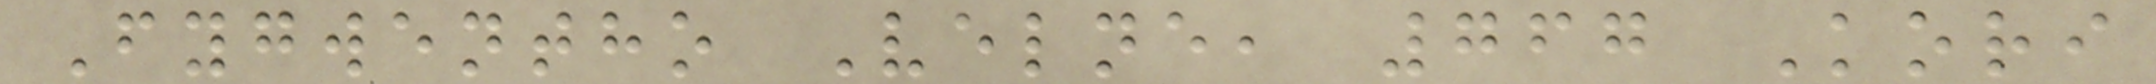Fygwentho Velne, 767 Kori
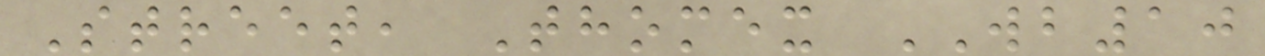Street, Thomex WB10
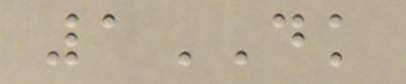1DK
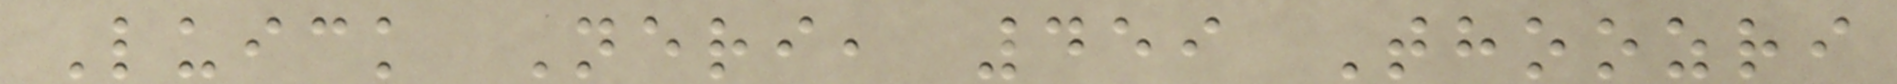Luick Neri, 459 Thoozri
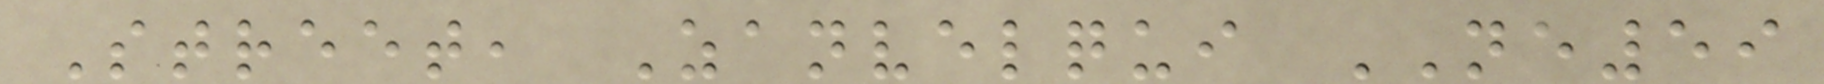Street, Zanvelqui NE59
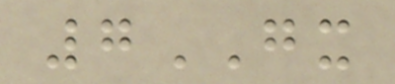7GX
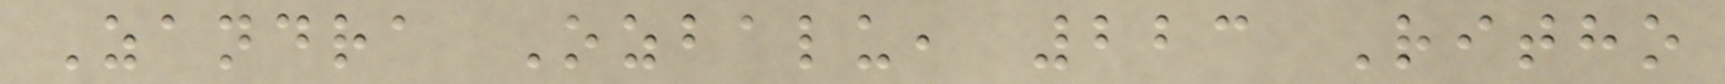Zandra Ozbalu, 223 Ritho
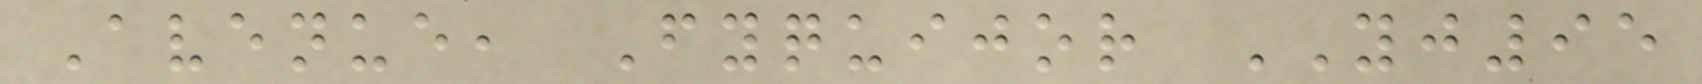Avenue, Fyquijor YJ95
